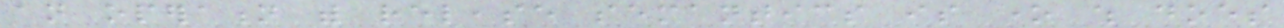an operation with release semantics is one which does
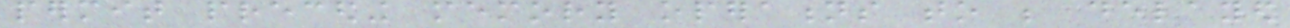permit preceding memory operations to be delayed
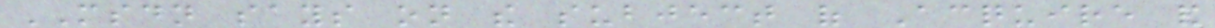MSDN says on the subject of Acquire and
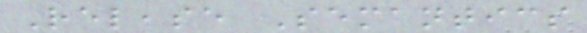Release Semantics
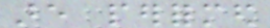are performed
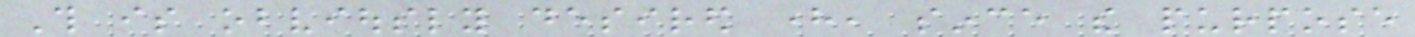This is obviously desired here, since the purpose
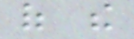of the
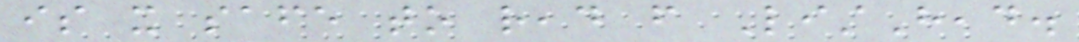is it safe to read from ListHead.
